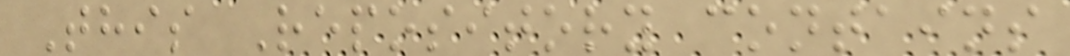This Repository contains
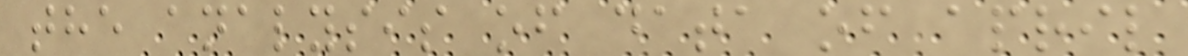the analysis of data of april
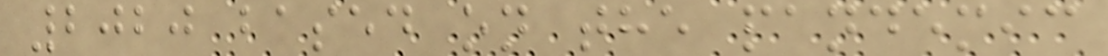2020 based on the pandemic
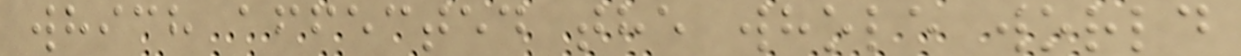which affected the whole world
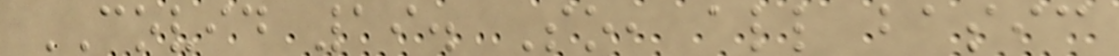COVID 19. So, all basic
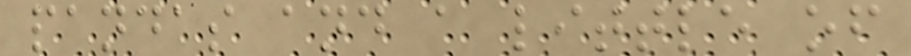pandas and a little of
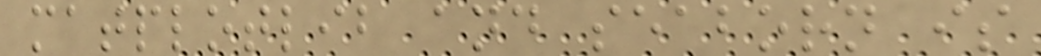matplotlib and seaborn is
